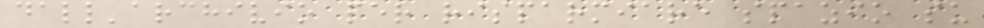dall'archivio per risparmiare spazio su
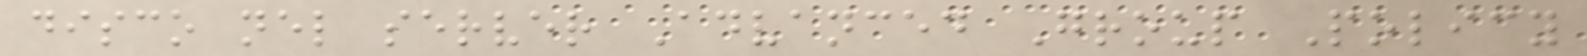disco nel server Advanced Group Policy
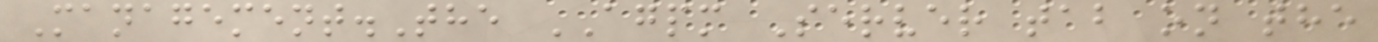Management.The AGPM Server tab on the
